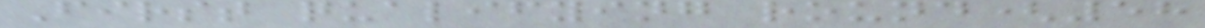First qualifying round(58
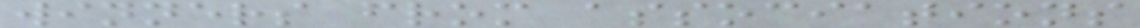winners from associations
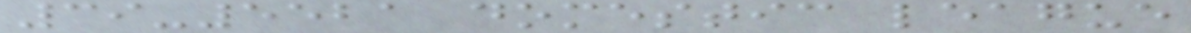39-5521 domestic league
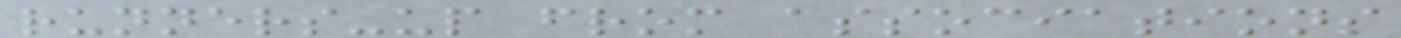runners-up from associations
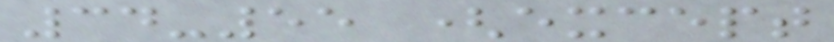34-55 (except
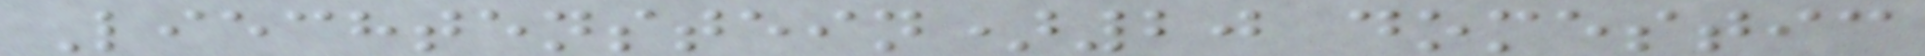Liechtenstein)20 domestic
